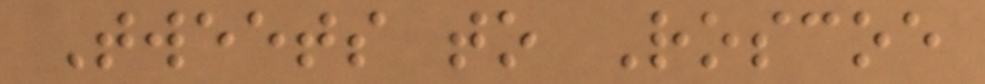Tweets to Roscoe
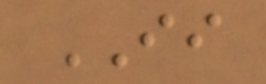II
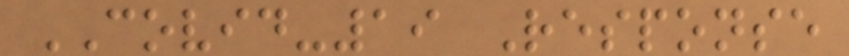COVID-19 Response
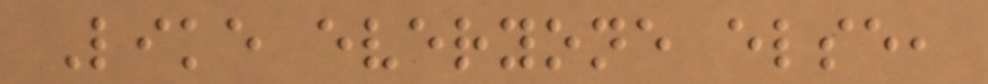Like everyone else,
